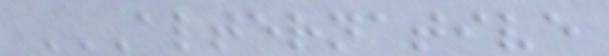ALTERNATIVE
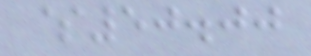$50.00
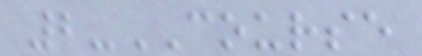2-COURSE
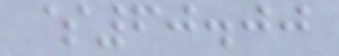$60.00
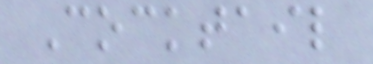Cocktail
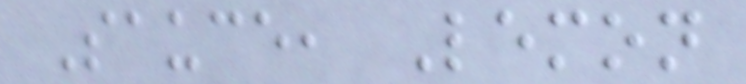Sauce, Lemon
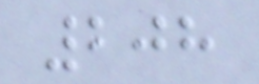208
